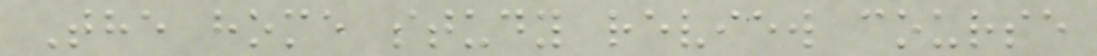The home study review course
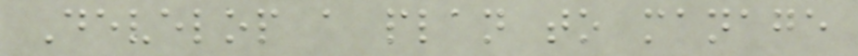Develop a plan to manage
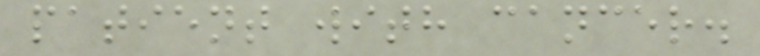patient with cancer.
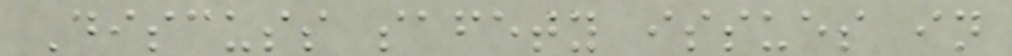Discuss safety issues in
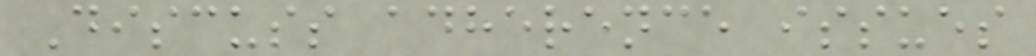Discuss adherence issues
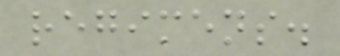regimens.
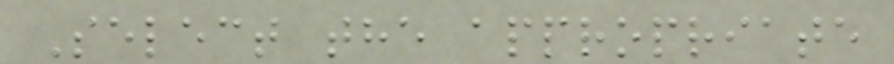Select the appropriate
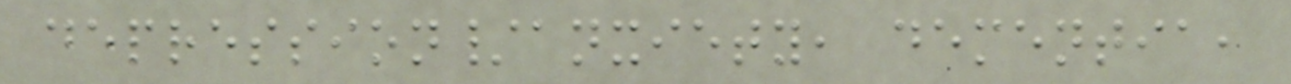depression/anxiety, dementia,
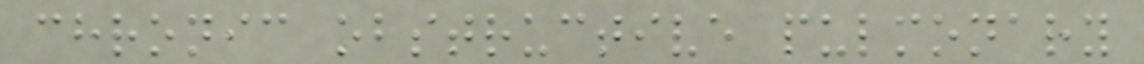chronic obstructive pulmonary
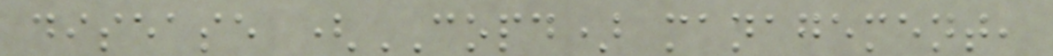disease (COPD) management,
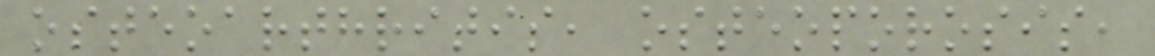osteoarthritis, osteoporosis,
